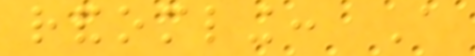randomling: A
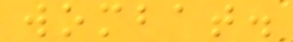wombat.
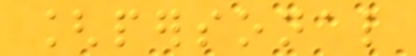[personal
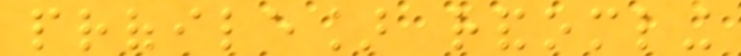profile] randomling
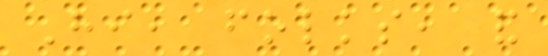Hi, folks, and
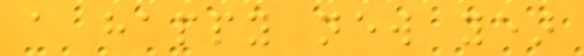a happy new year
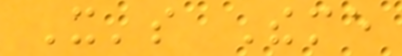It's Theme
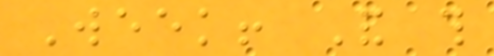Week! And this
